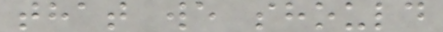that we should
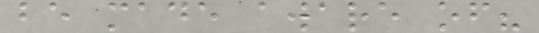be made aware of?
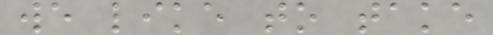we like to take
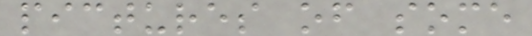pictures of some
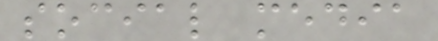social media
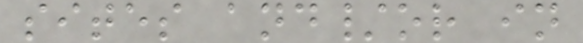sites and/or in
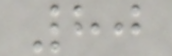80
